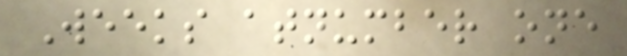Weeks atnumber one
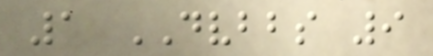1 DVBBS 9
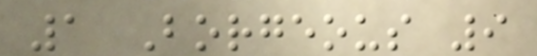1 Borgeous 9
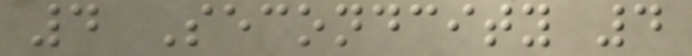4 Secondcity 4
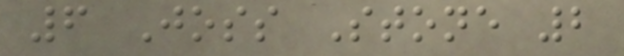6 Joss Stone 2
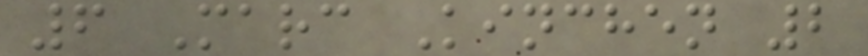6 Marc Kinchen 2
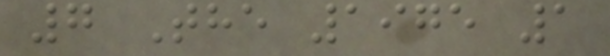7 The 1975 1
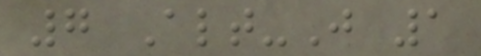7 Alt-J 1
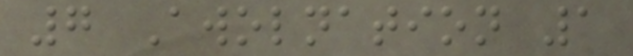7 Awolnation 1
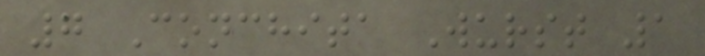7 Conchita Wurst 1
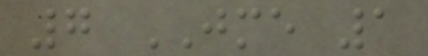7 JME 1
